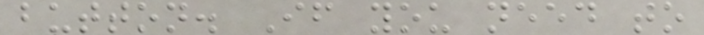button. If you need to
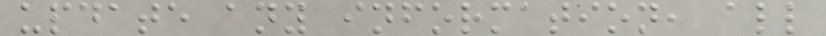update any information, all
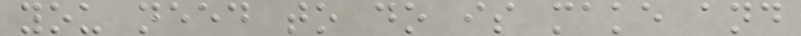you need to do is make and
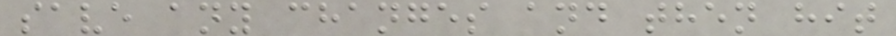save any changes and then hit
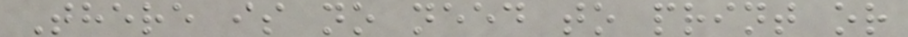There is no need to print or
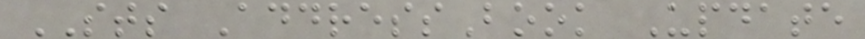STS AddressBook Update
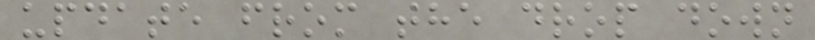update from the drop down
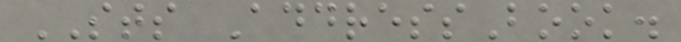STS AddressBook.
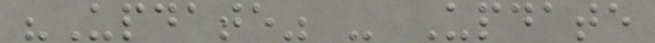"Update" - Update
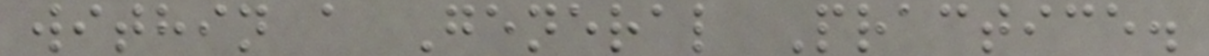within a General Practice.
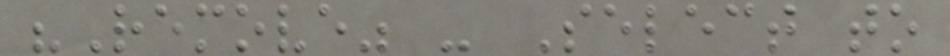"Remove" - Select to
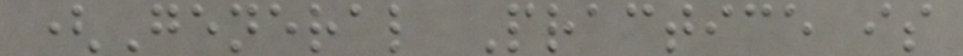(General Practice is
